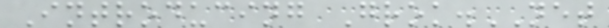Introducing Grok.NET
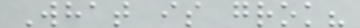What is grok?
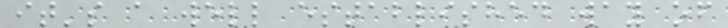it's a well established way of
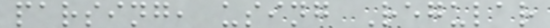parsing, using Regular
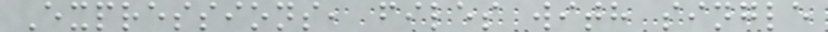Expressions, files with single
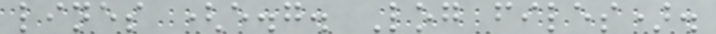lines (e.g. Log files).
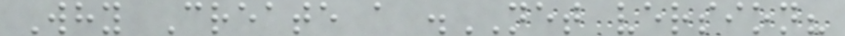Why Create a .NET version?
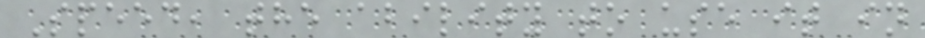Speed, the ability to use it in
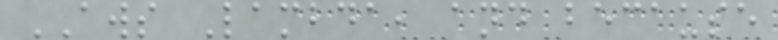AWS Lambda, and because
